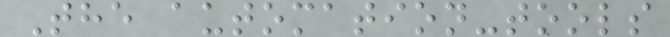The automation-tools
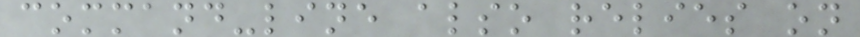command-line also relies on
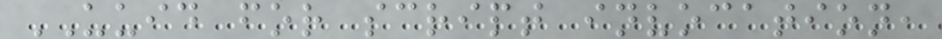UUID for script invocation,
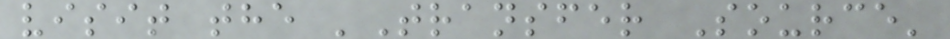visit the 'Transfer Source'
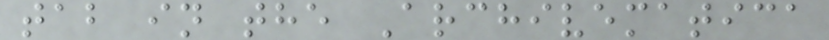tab in the Archivematica
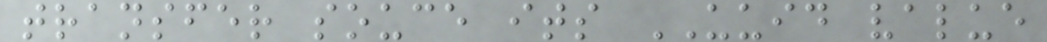transfer souce its UUID value
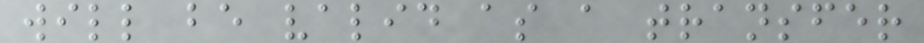will be valid as a transfer
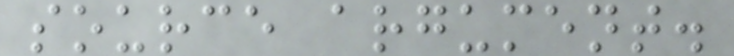source argument.
